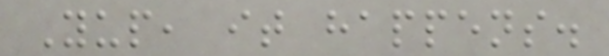Yup, it happens.
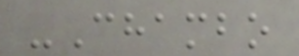-Chambo
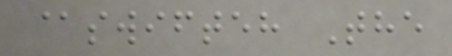@swifteh The
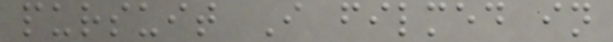pursuit I filmed in
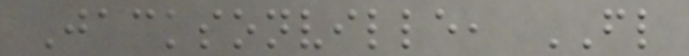Jacksonville, FL
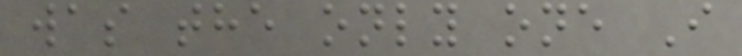was the only one I
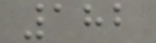182
